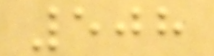508
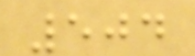504
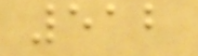512
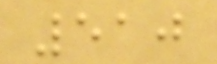510
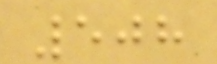508
